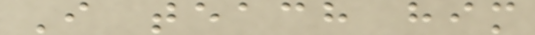I teach him
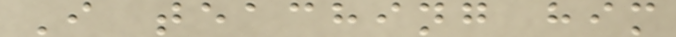I teaching him
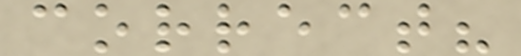correct?
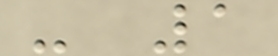- 1
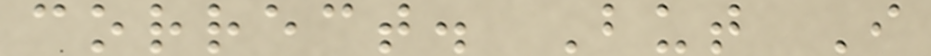correct. But I
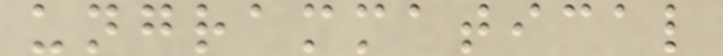ungrammatical
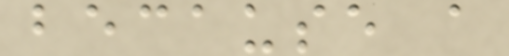because a
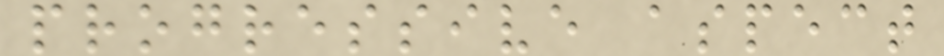progressive aspect
